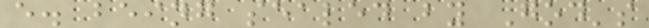e. being sealed by God's
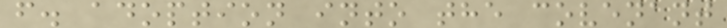f. adoption into the covenant
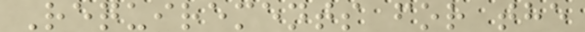Requirements for the
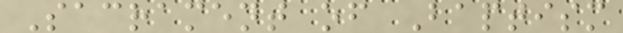Sacrament of Baptism
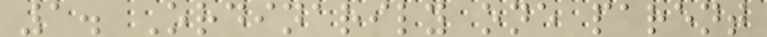1. Ordinarily one parent
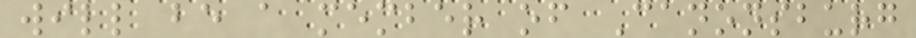will be a member of Canonsburg
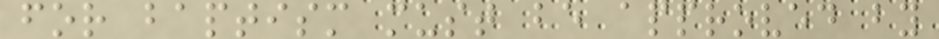for baptism must be approved by
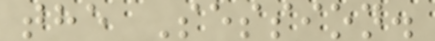the Session.
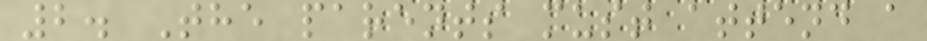2. The parents must attend a
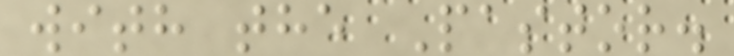with the Pastor.
